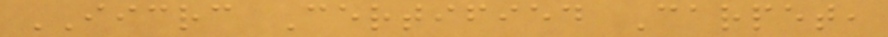IICRC Certified Carpet,
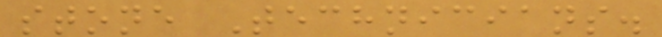stone Technicians.
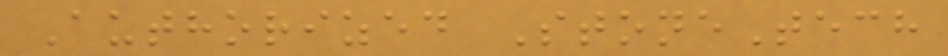Authorized StoneTech
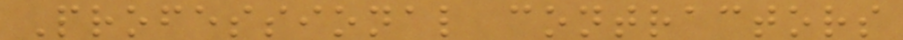Professional contractors
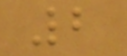2
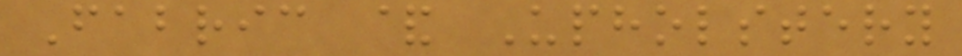Fabric & Upholstery
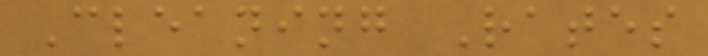Cleaning Rates
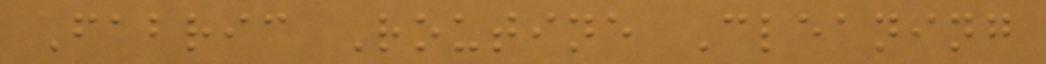Fabric Routine Cleaning
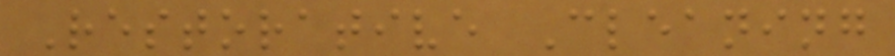Restorative Cleaning
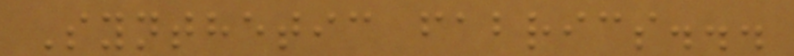Synthetic fabrics...
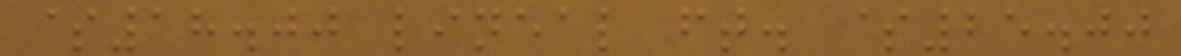$18.00 lineal ft. $25.00
